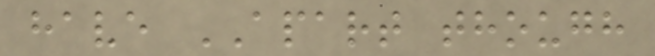have APART though
